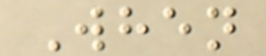When
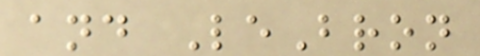and LeBron
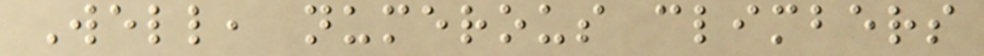Well, numerous climbers
